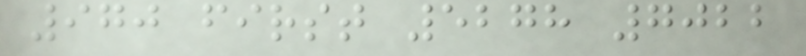970 first 5278 7022
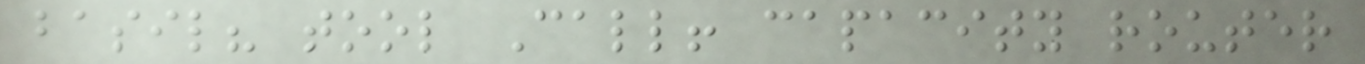basil? tool Call! capacity router
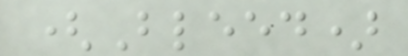(Bleed)
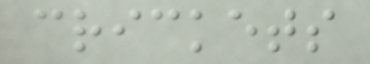crickets
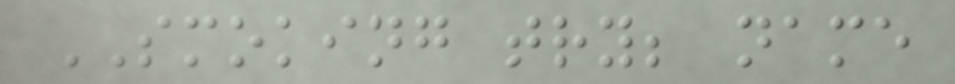SMOKING try; name
